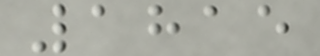1815
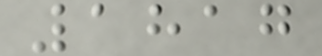1817
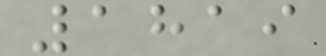1819
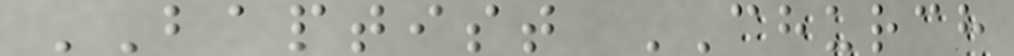BAPTIST CHURCH
